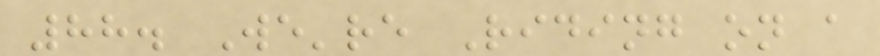88. We're Riding on a
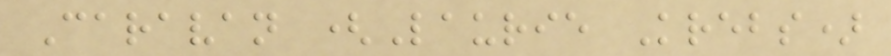Caravan (Laurie Krebs)
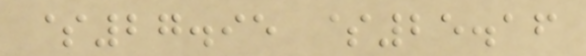$27.95 $25.16
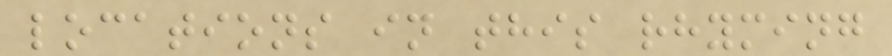locations in this rhyming
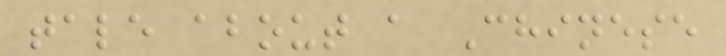tale about a Chinese
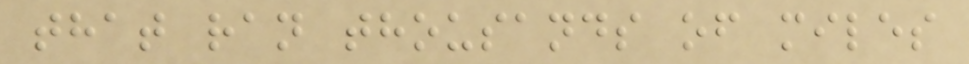that ran thousands of miles
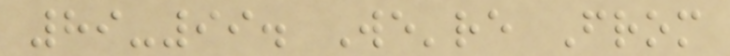89-99. We're From
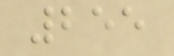255
